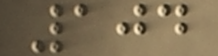104
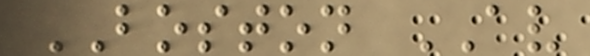BOSTON AV
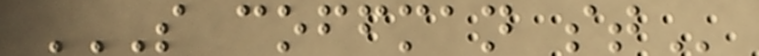S COFFMAN ST
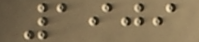1909
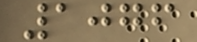1076
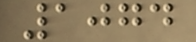1074
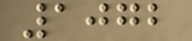1072
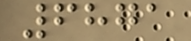6871
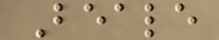Beale
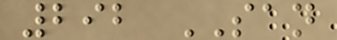292 SAN
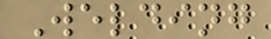Welding
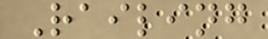Railing
